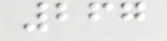267
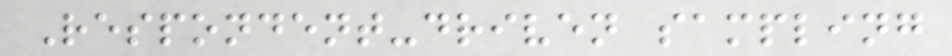Respondent-driven sampling
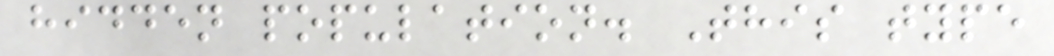hidden population. This type
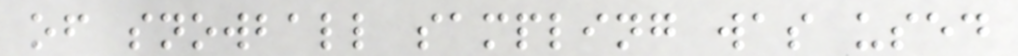of snowball sampling was used
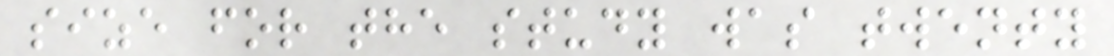size for the study was twenty
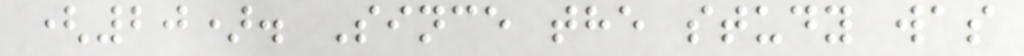(20). Since the study was
